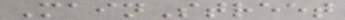MainStreet
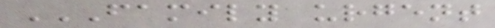FAMILY URGENT
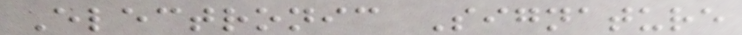Electronic Signature
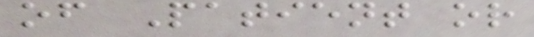of Patient or
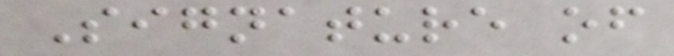Signature of
